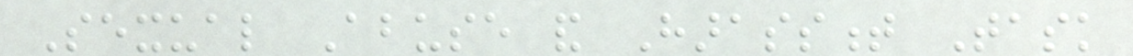Sexual Abuse and Harassment Task
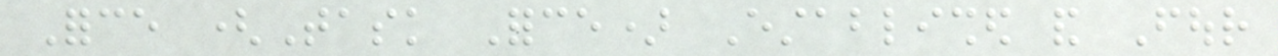Force (Task Force) Established and Four
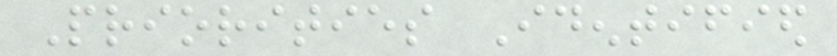Priorities Identified
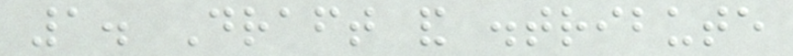1. Draft and distribute
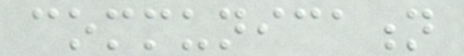communication
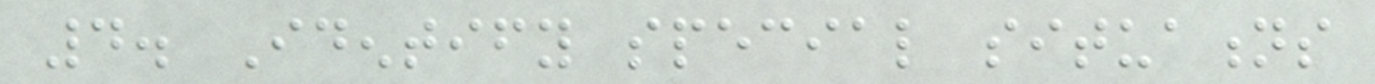4. Identify special situations
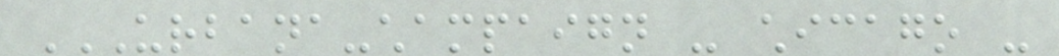URBANA-CHAMPAIGN - CHICAGO -
